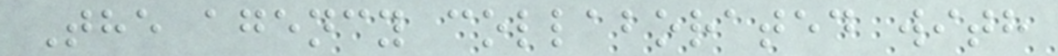The agency collaborated with
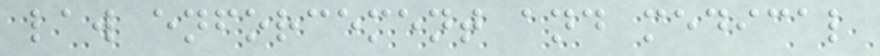law enforcement and medical
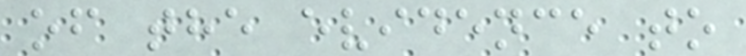of the evidence to
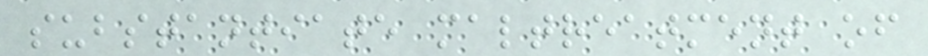substantiate maltreatment of
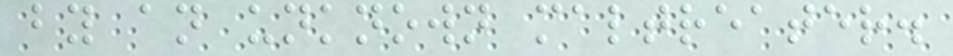by an unknown maltreater.
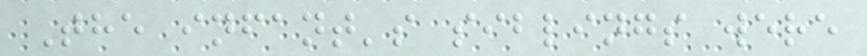The infant's siblings were
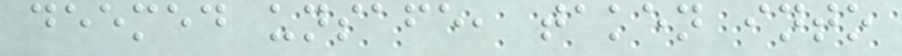deemed unsafe, taken into
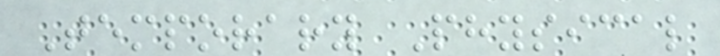Temporary Physical
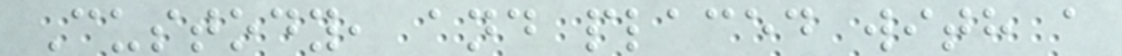Custody, and placed with a
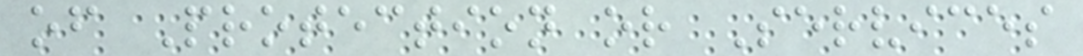of Protection or Services
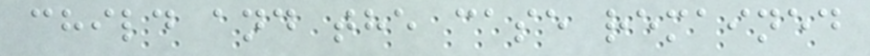child and the case remained
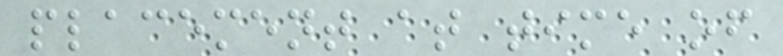placement at time of
